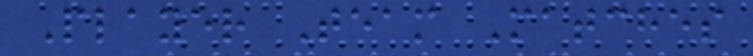Player Team Matches
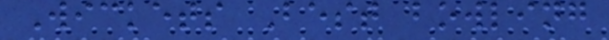Wickets Best bowling
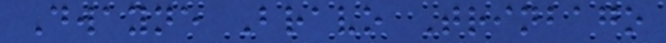Dwayne Bravo Trinbago
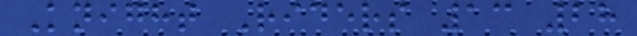Knight Riders 13 28
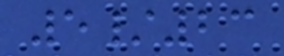5/23
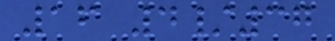16 4/37
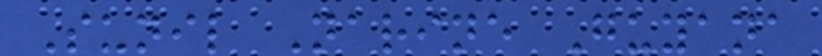Sunil Narine Guyana
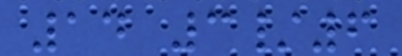14 3/6
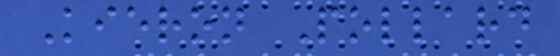Kieron Pollard
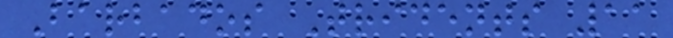Barbados Tridents 11
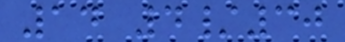14 4/30
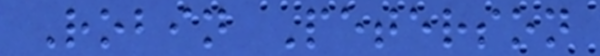Robin Peterson
